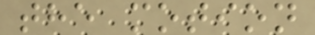the motion
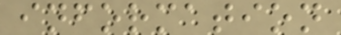information
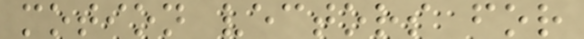motion vectors for
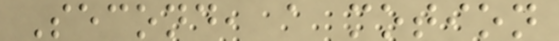Second, a motion
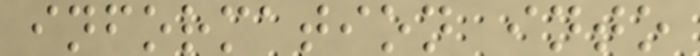information into
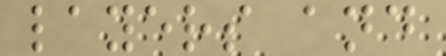layers and
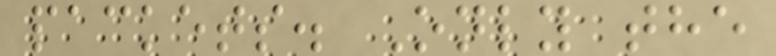packets. Only the
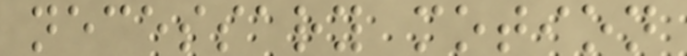necessary motion
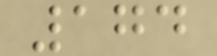174
